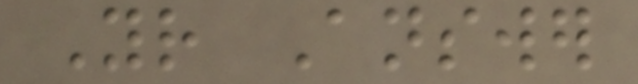Your Answer
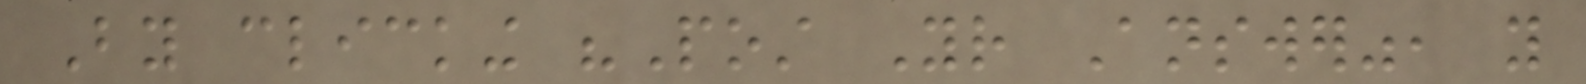By clicking "Post Your Answer", you
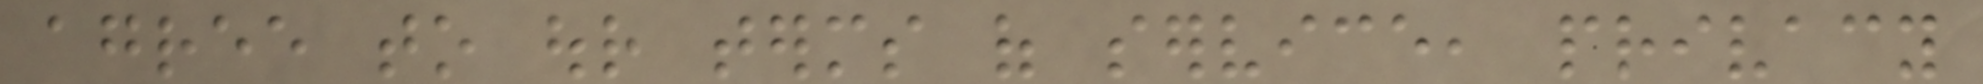agree to our terms of service, privacy
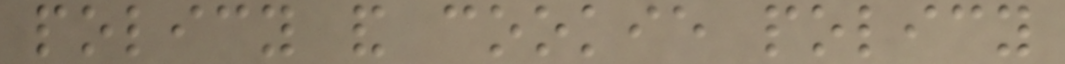policy and cookie policy
